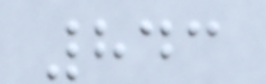843
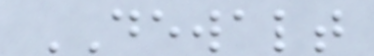DEWALT
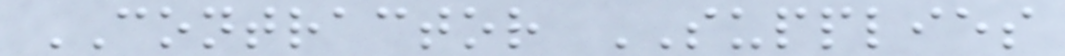CONTRACTOR SUPPLIES
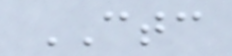CTC
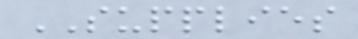SUPPLIES
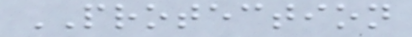PROTECTION
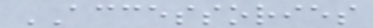ACCESSORIES
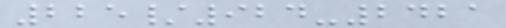225/924-2421
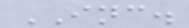INC.
